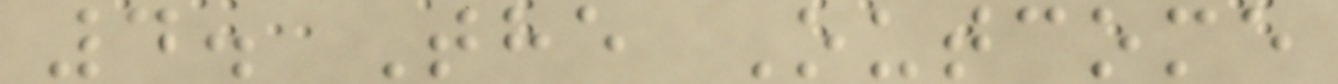4. The Outcome
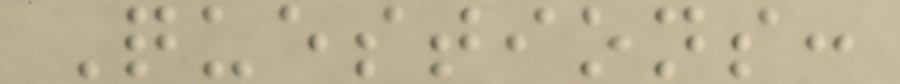Questions:
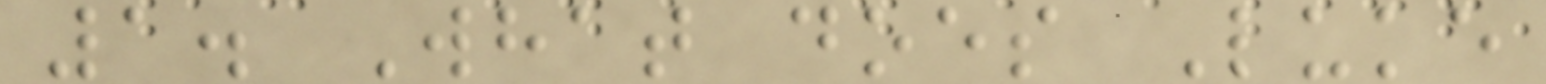1. What does Luke
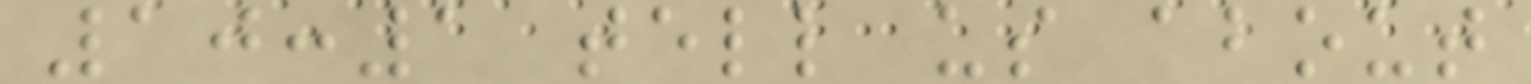10:1 tell us about
